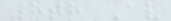8th Av
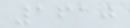1610
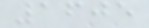1605
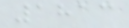1813
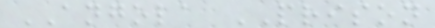ANGOLA PRISON
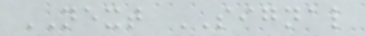NEXT SIGNAL
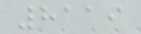8119
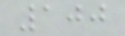100
